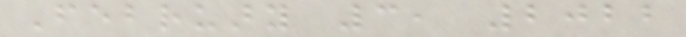February 3, 2022
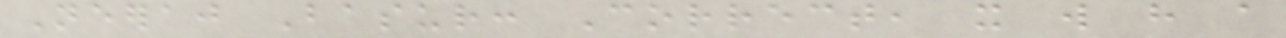Neeraj Basur: Correct, it will have a
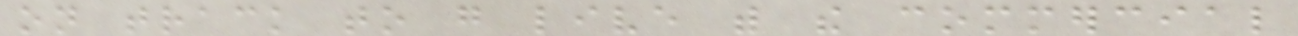on track to go live with the commercial
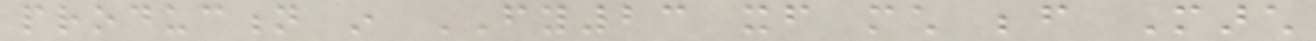production in FY23 itself much before March
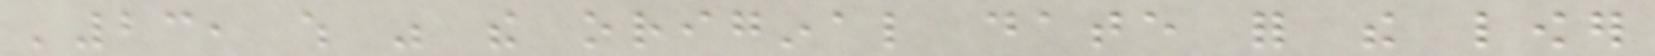'23, which was the original date for the lower
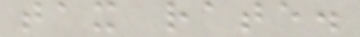tax rate.
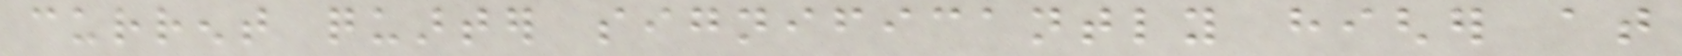current quarter significantly higher at
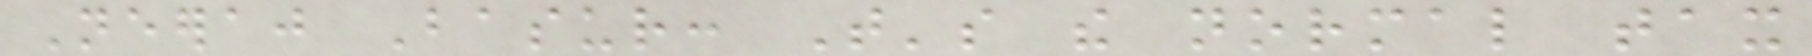Neeraj Basur: That's the normal tax
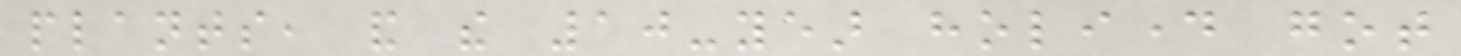plants, and the 10-year holiday got
